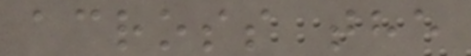across the
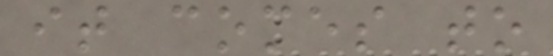it comes to
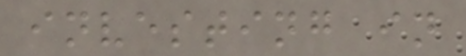investing in
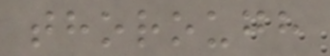thorough
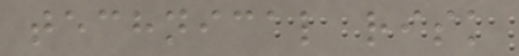technical risk
